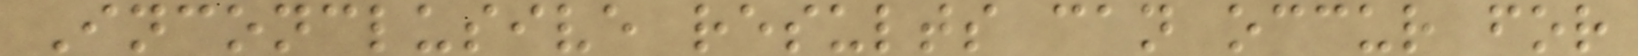Inconclusive results can occur for
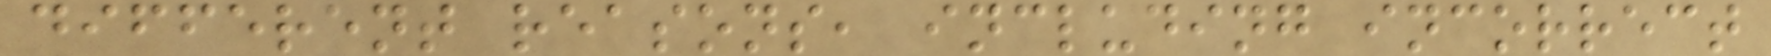different reasons, including incorrect
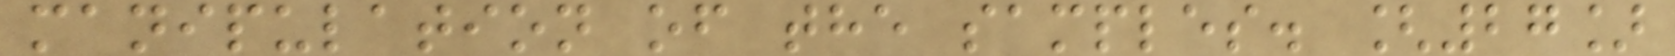manipulation of the samples. [27]
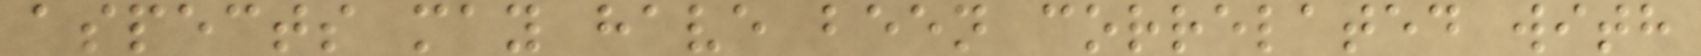aspects may have been correlated with
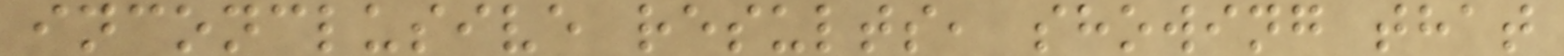inconclusive results, showing that
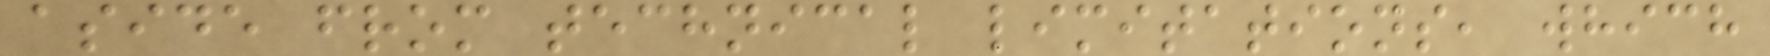aside from technical limitations, which
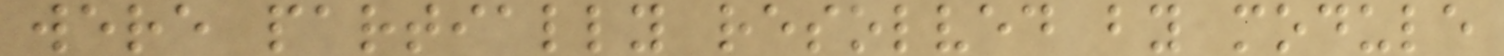were partially resolved by module
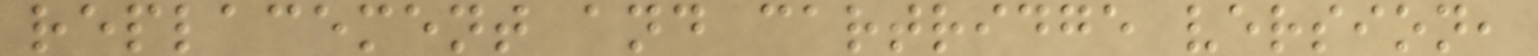replacement and cartridge version,
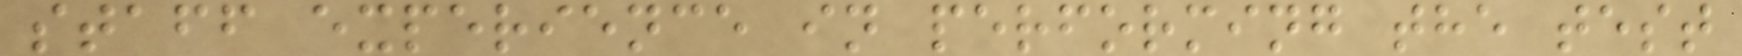staff experience in performing the test
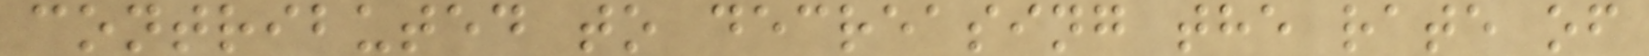contributed to decreasing the rate of
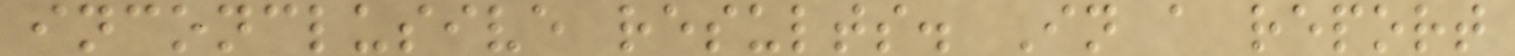inconclusive results. In a report
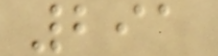291
